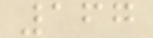167
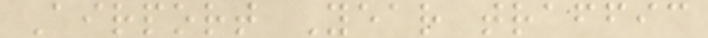Airport Year traffic
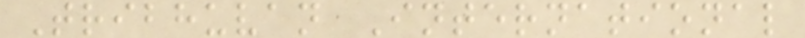Tribhuvan International
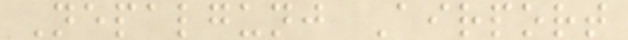Nepalgunj Airport
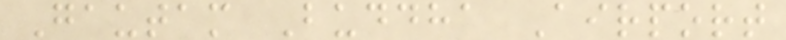Gautam Buddha Airport
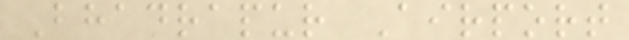Bhadrapur Airport
